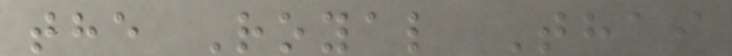the Royal Thai
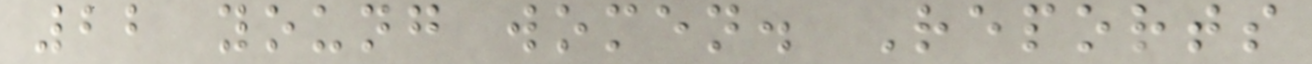22 young women. Reports
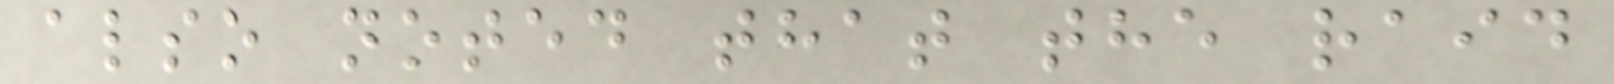also noted that the raid
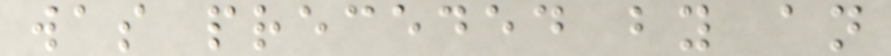was preceded by an
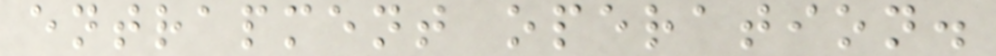entrapment operation.
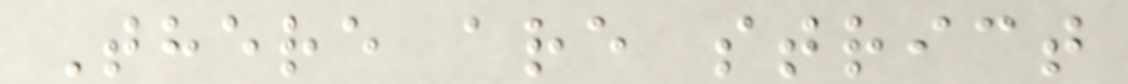There are strict
